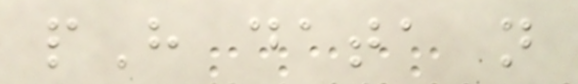pH data not
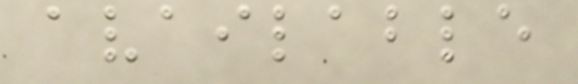available
